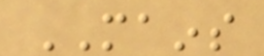MAINS
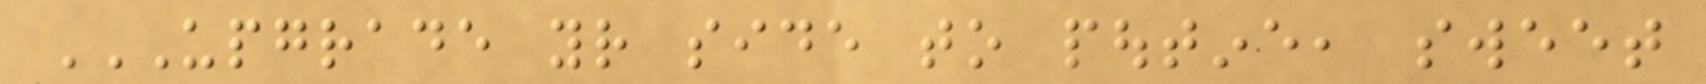UPGRADE YOUR SIDE TO POUTINE, SWEET
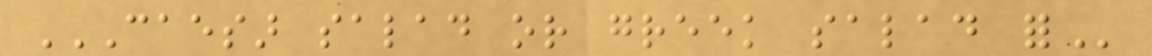CAESAR SALAD OR GREEK SALAD FOR
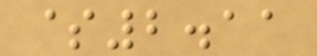$2.11
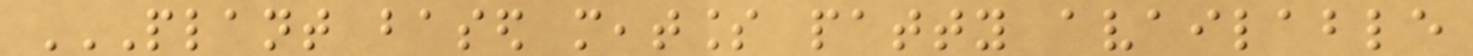PLANT BASED MEATLESS PATTY AVAILABLE
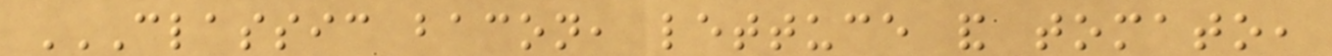CLASSIC BACON, LETTUCE AND TOMATO,
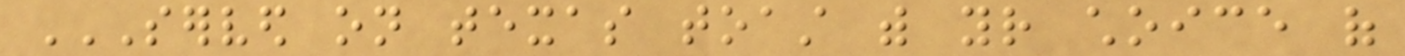SERVED ON TEXAS TOAST WITH YOUR CHOICE OF
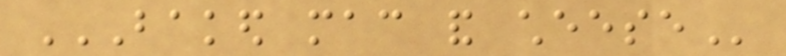BAKED MAC AND CHEESE
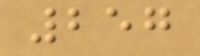257
